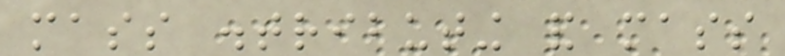mass distributing and mass
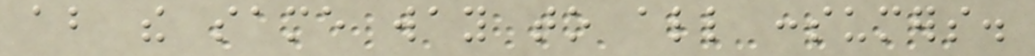about the same way to all consumers.
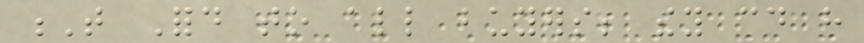T Ford to all buyers; they could have
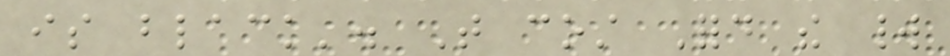is black'. That cost Ford the world
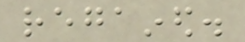regained.
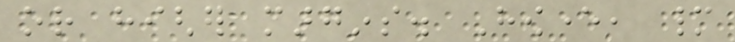or higher margins. However, many
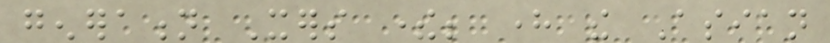generation Xers there; here the Asian
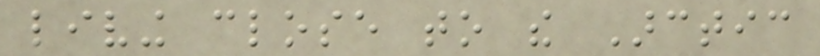living close to the Arctic
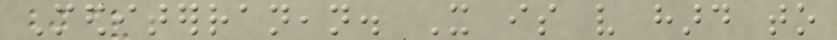Mediterranean. It is very hard to
